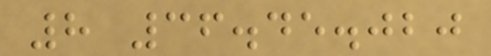8 36.45.020
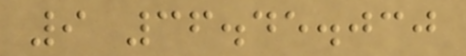9 36.45.030
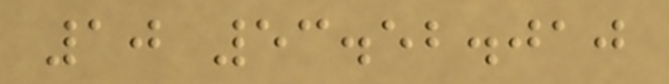10 53.52.010
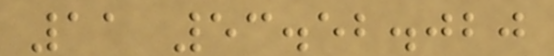11 53.52.020
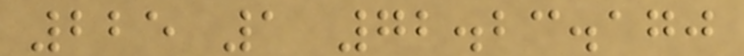225 1 72.23.170
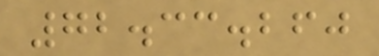72.33.260
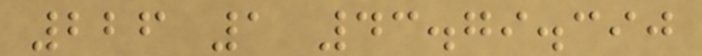226 1 43.79.390
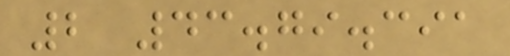2 43.79.391
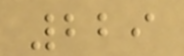229
